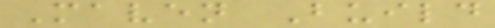Maven Build
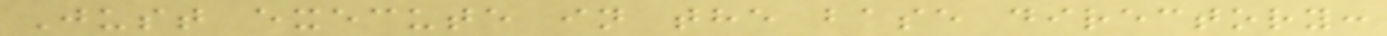Just execute in the base directory:
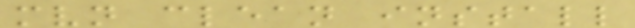mvn clean install
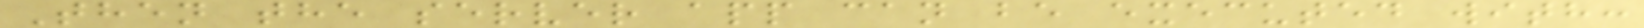Then the server app can be executed with:
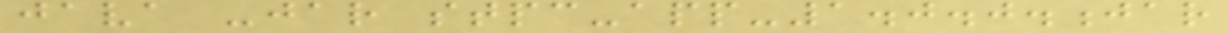java -jar stpc-app-1.0.0.jar
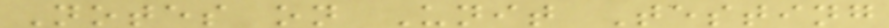Notes on Unit Testing
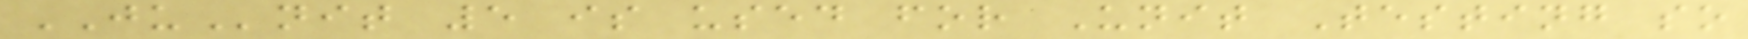JUnit 5 is used for Unit Testing so
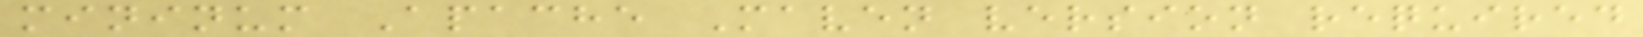mininum Apache Maven version required
